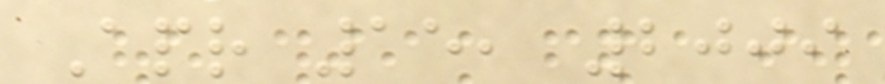Apr 15, 2009
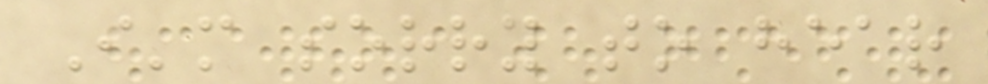I'm sorry to hear
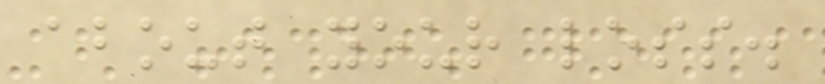about your loss.
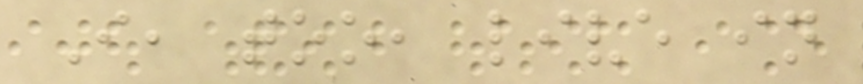I, too, live in
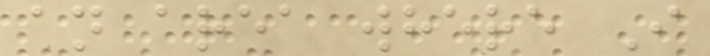an area where I
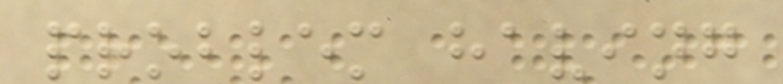problem having
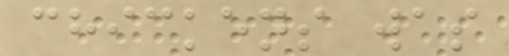chickens was
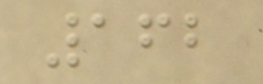162
